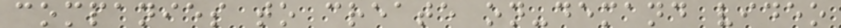companies to create on-demand video
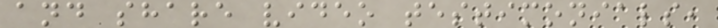and share video testimonials,
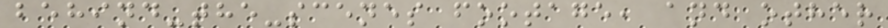behind-the-scenes footage, and other
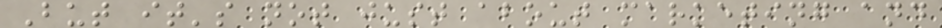But it's not just about marketing and
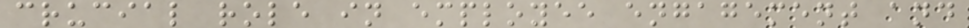crucial role in employee engagement and
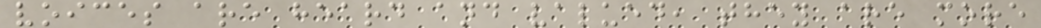voices are heard and valued, they are more
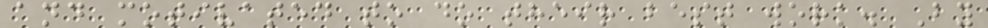and motivated to do their best work. By
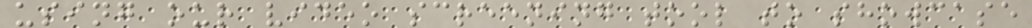using our video screening tool to showcase
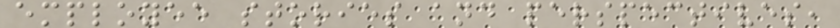employee stories and perspectives,
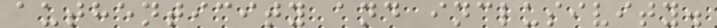authenticity and inclusivity.
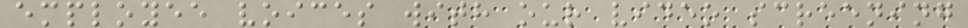employee voices with our video screening
